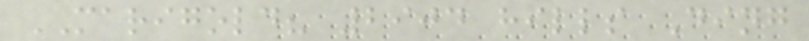MARIGOLD? 2904 hills Ding
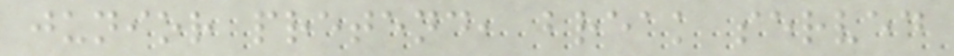junior pretend, break served
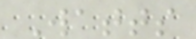Watts
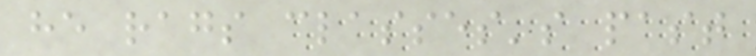he rags classes's past
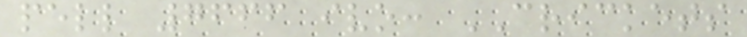pell 7666 ivo: CRICKETS
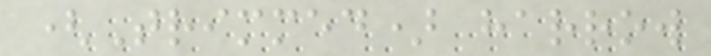(Trimmed) harrow
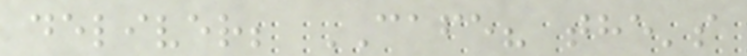deliver; CAFE? the's
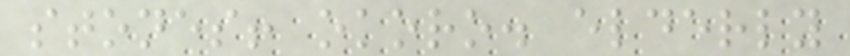stones! okoro. elderly
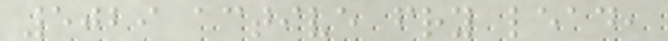5029 active fry lead,
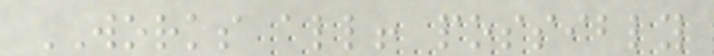WORKS all! possibly
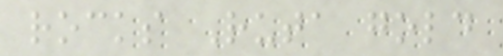rocks Ruta gold
